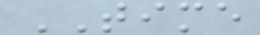TIME
